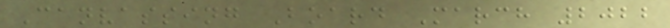Canvassing Board March 2022
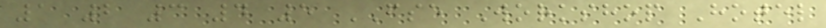1 2 3 4 5 FSE Workshop Hotel
